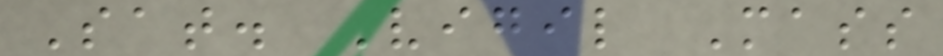Sat. Vigil Mass
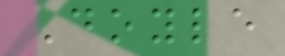Doyle
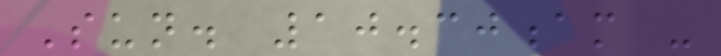Sun. 10.30am -
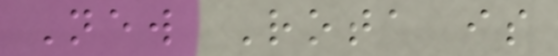New Rota is
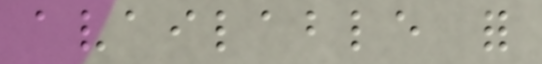available for
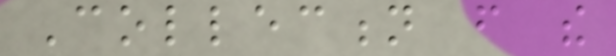Collection from the
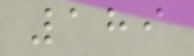189
